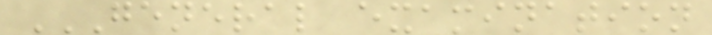GENERAL EXAMINATION
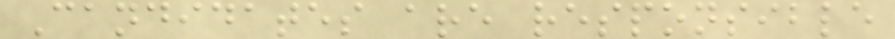Candidates are responsible
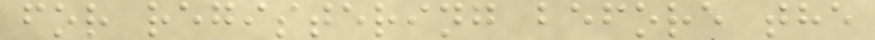for registering before the
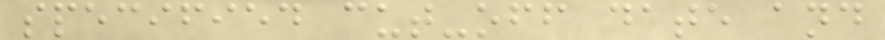specified cut-off date and
